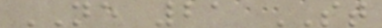NE 21 ST
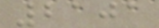2101
